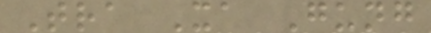Tra Xa Gung
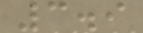3.9
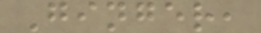Ginger,
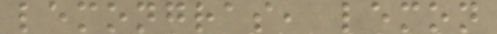lemongras, lemon
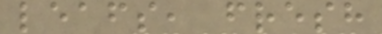leafs, fresh
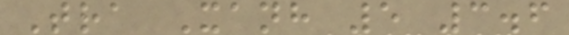Tra Xanh 5 3.6
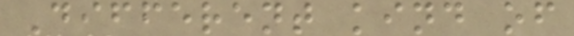Different kind of
